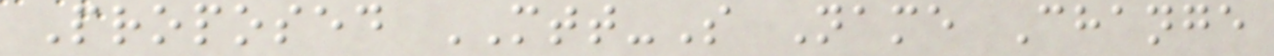Proposed MTT-S Name Change
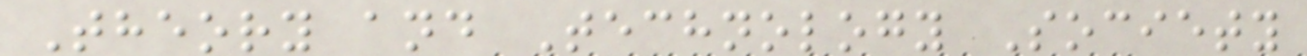Theory and Technology Society
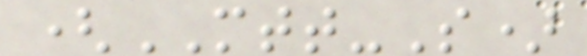(MTT-S)
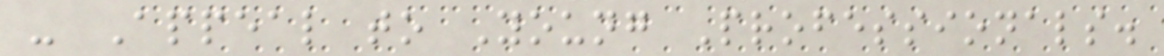- Appeal to Young Professionals.
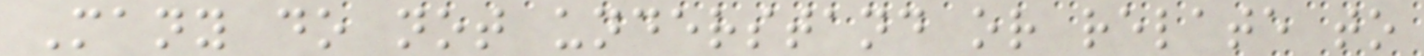Many do not understand or relate to
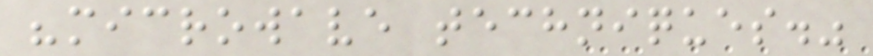"microwave techniques."
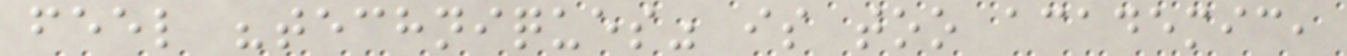feel "techniques" is too academic,
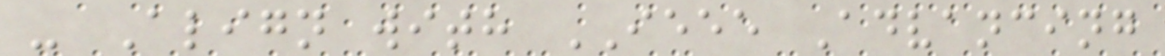- Align with IEEE Advancing
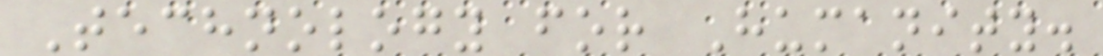Technology for Humanity.
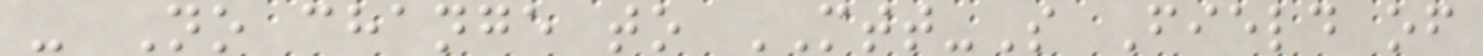- No change to MTT-S Field of
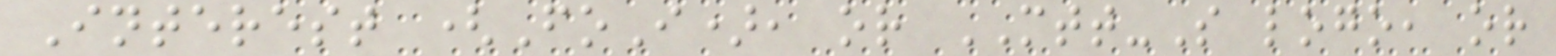Interest (FoI), or MTT-S logo, or
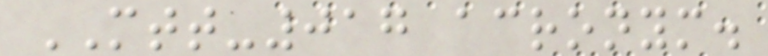MTT-017 acronym.
